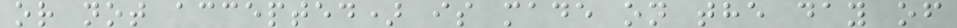or not accepted) is made on the day of
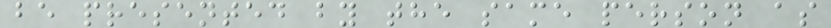be presented by the same person as
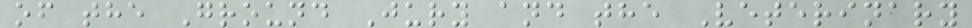of the Ground Jury and the Veterinary
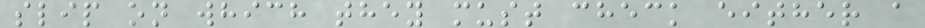slip on which they must check either a
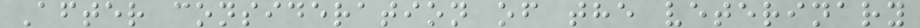After consideration of the veterinary
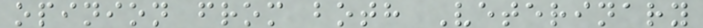opinion from both Veterinary
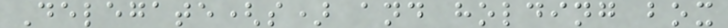Delegate(s) and holding box
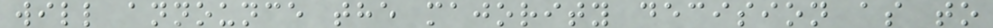will announce the majority decision as to
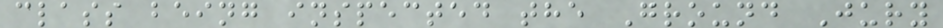class being inspected the Ground Jury
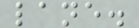lane.
